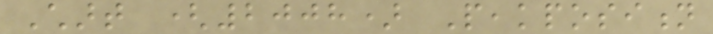Chart (2008) Peakposition
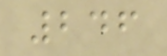246
